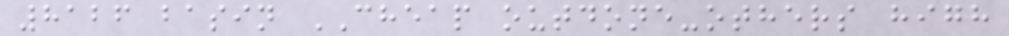8126 basin CHEAP outdone-others high
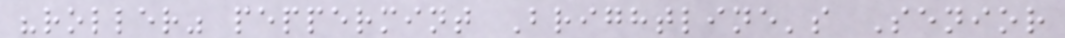"roller" peppermint Brightline's Senior
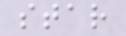star
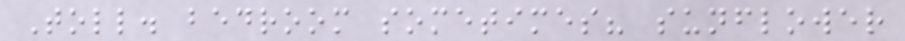Toll. bedroom sometimes? sunflower
